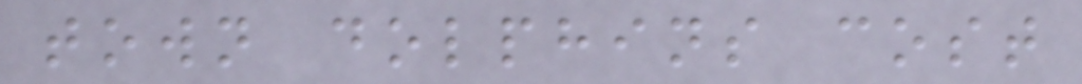town dolphins cost
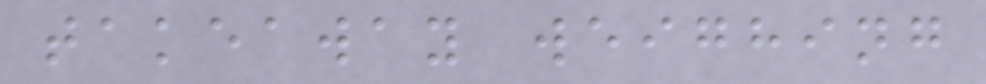takeaway weighing
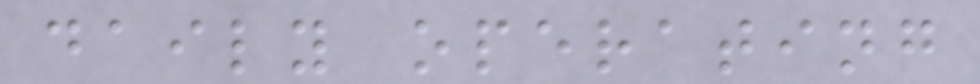daily operating
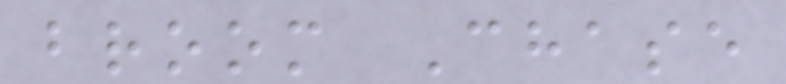broom Chase
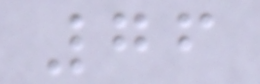76
